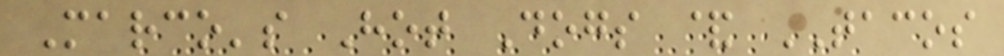Marco's Hot Dogs & TACOS
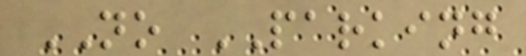NO PARKING
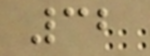32
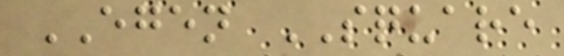EGEN SQUARE
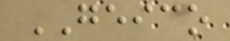GEICO
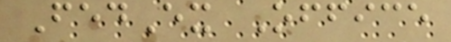FedEx Office
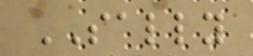SALLY
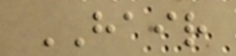HAIR
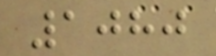1080
